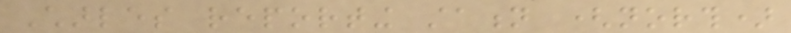Charles reporting station (north)
